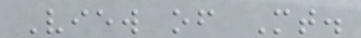View of Mt.
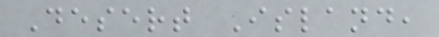Desert Island,
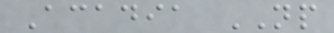Acadia NP
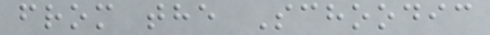from the Schoodic
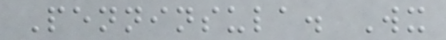Penninsula. Wx
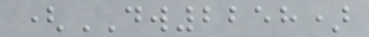(DW2258)
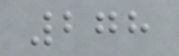278
